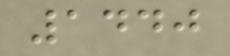1440
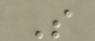S
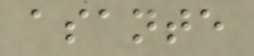asante
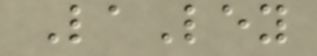LaLey
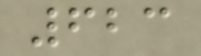623
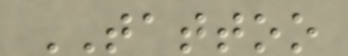TATTOO
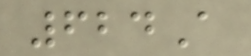624A
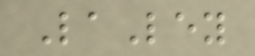LaLey
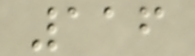116
